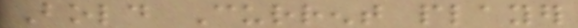Bold Current player
